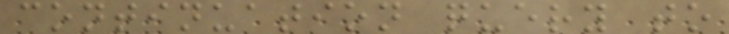continuation query to
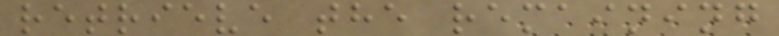retrieve the remaining
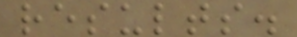results.
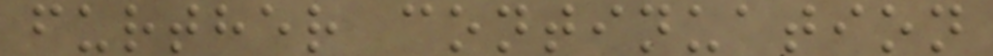further continuation
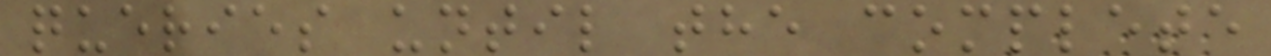queries until the complete
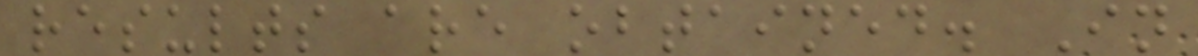results are obtained. In
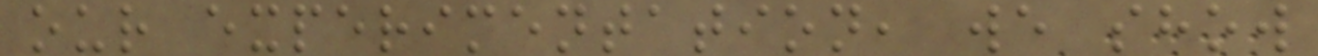our experimentation, we show
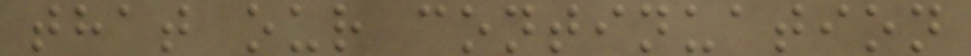that our continuation
